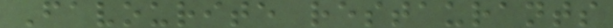Favourite restaurants
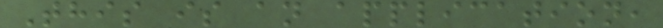This is an application,
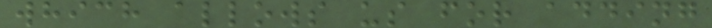which allows us for adding
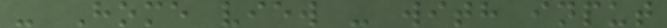- Home view - with input
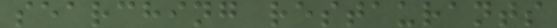searching restaurants
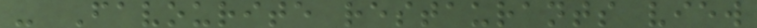- Favourite restaurants view
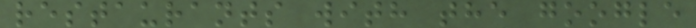restaurants with the google
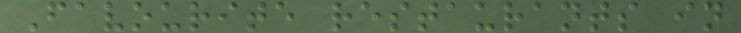Favourite restaurants in
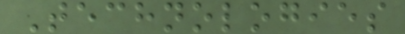Technologies
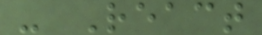- React
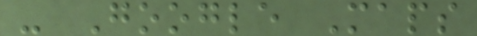- Google Maps
